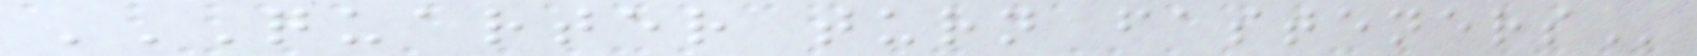QUARTER TURN FASTENERS
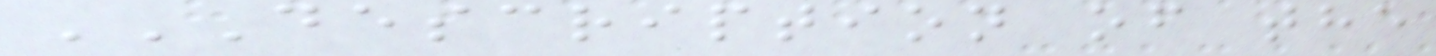DESCRIPTION OF THE
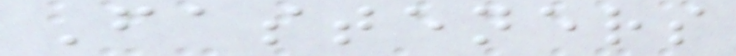Fasteners
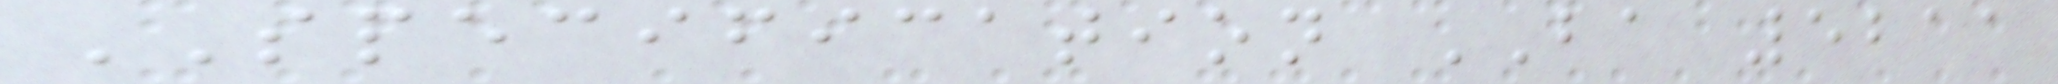SPECIFICATION BA 5211
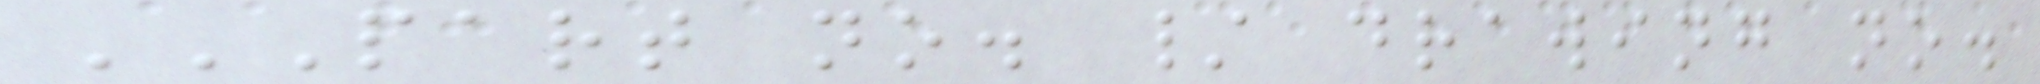PART NO. / DRAWING NO.
